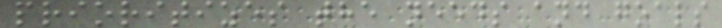prioritizes the needs and goals
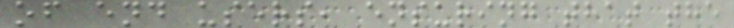of end users, ensuring that the
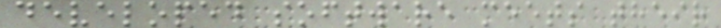developed software meets their
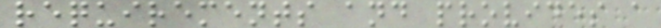requirements and provides a
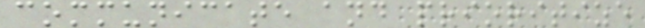communicate and prioritize
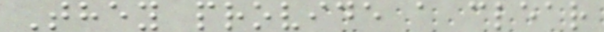They provide a clear
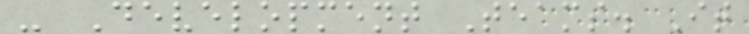- Development Teams. It
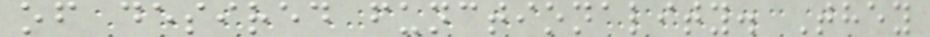of desired functionality. They
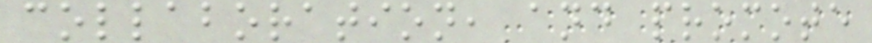collaboration, and promote
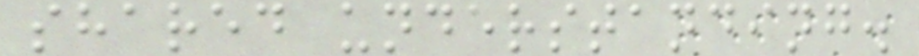shared understanding.
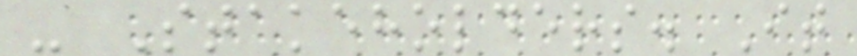- Stakeholders. It
